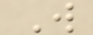W
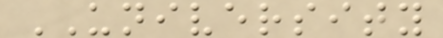UNIVERSITY
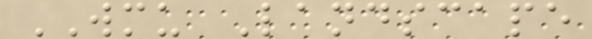WMU Landscape
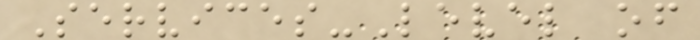Services-Level of
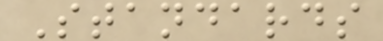Standards
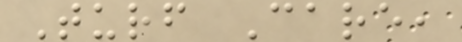Turf Care,
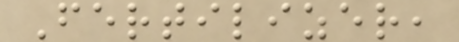Fertilizer,
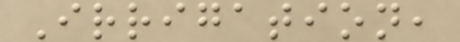Irrigation,
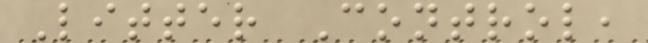Litter Control,
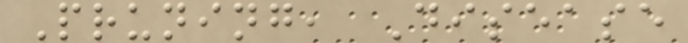Pruning, Disease
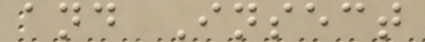and Insect
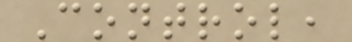Control,
